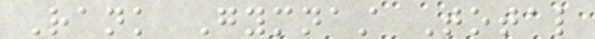Rank Gymnast Total
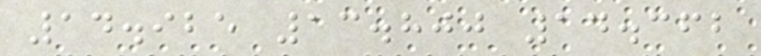14.925 13.800 14.362
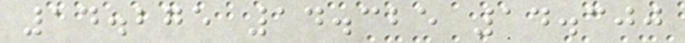14.275 14.325 14.300
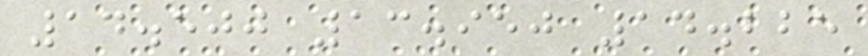14.500 13.950 14.225
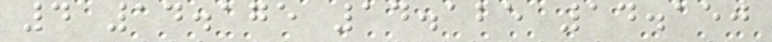4 14.175 14.125 14.150
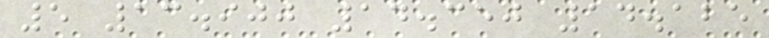5 13.900 14.350 14.125
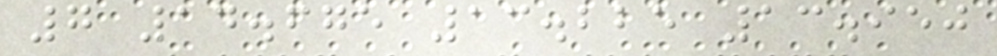7 14.675 13.225 13.950
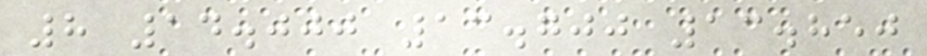8 14.000 13.700 13.850
